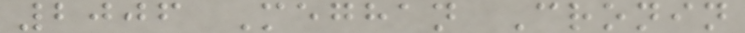2006 Meghan Cronin
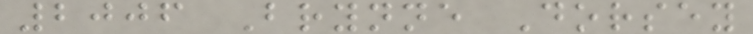2006 Brynne Dorsey
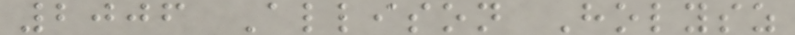2006 Allison Holysz
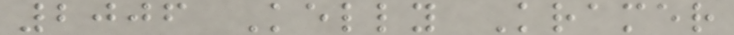2006 Kelly Kramer
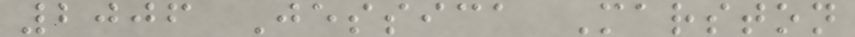2006 Jessica Marston
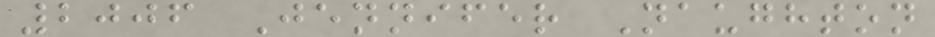2006 Jennifer Naughton
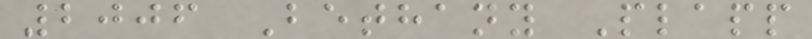2006 Bethany Plapp
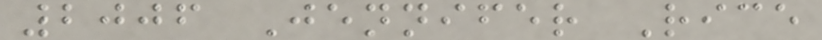2006 Jennifer Rice
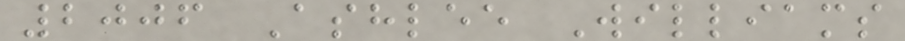2006 Ashlee Williams
